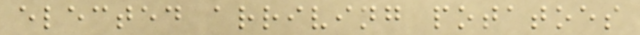elected arriving potatoes
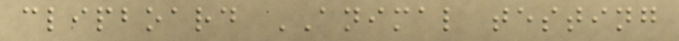clipboard ANIMAL testing
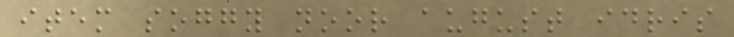item soggy noor august idris
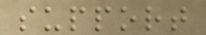support
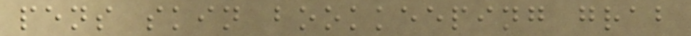pens skin bookkeeping grab
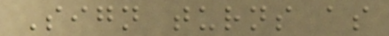Sign turns as
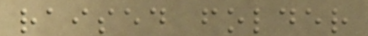raised folder
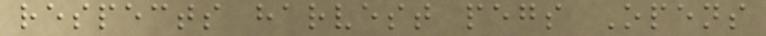respects harvest pegs Opens
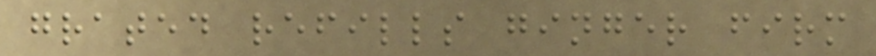grated refills ginger firm
